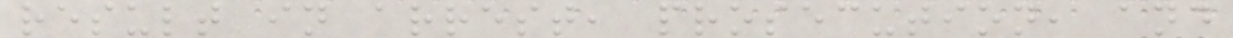result in arrest, prosecution, and
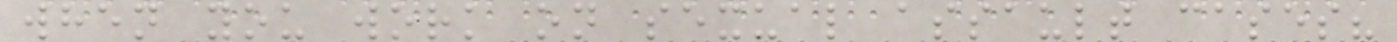when you work on sexual assault cases?
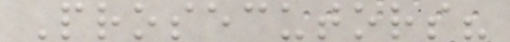Prosecutors?
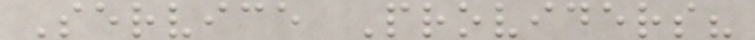Service Providers?
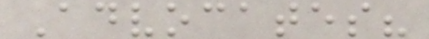Advocates?
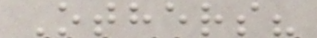Others?
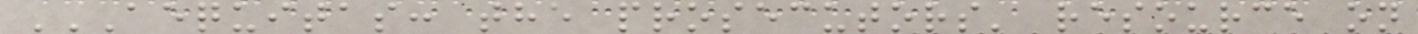AEQUITAS: THE PROSECUTORS' RESOURCE ON
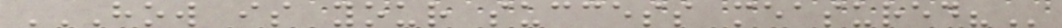HOW IS YOUR SUCCESS MEASURED?
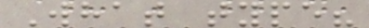What type?
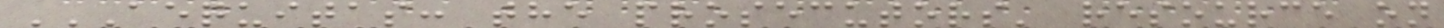AEQUITAS: THE PROSECUTORS' RESOURCE ON
